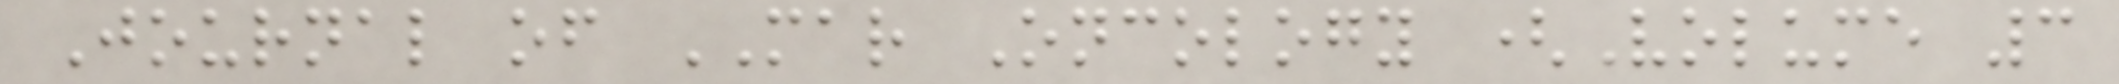Journal of MAR Oncology (Volume 3
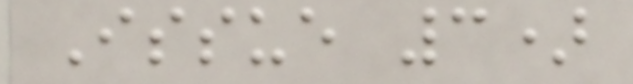Issue 3)
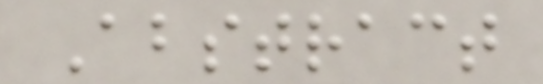Abstract
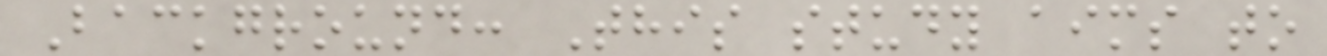Background: This study aims to
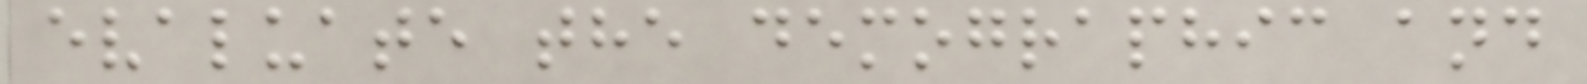evaluate the demographic and
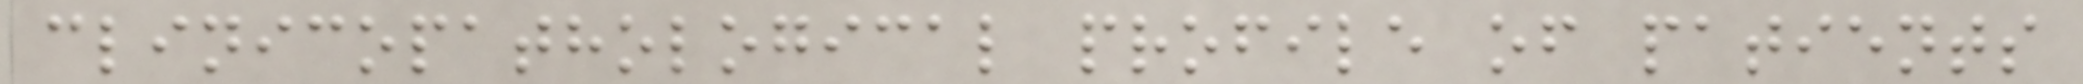clinicopathological profile of patients
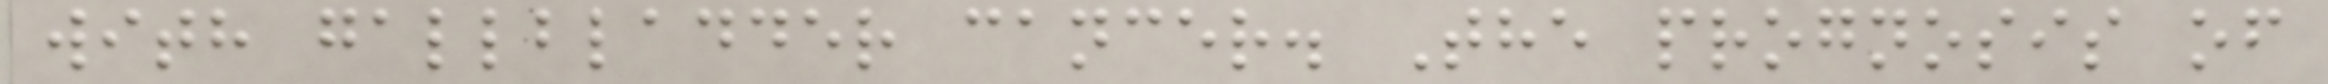with gallbladder cancer. The prognosis of
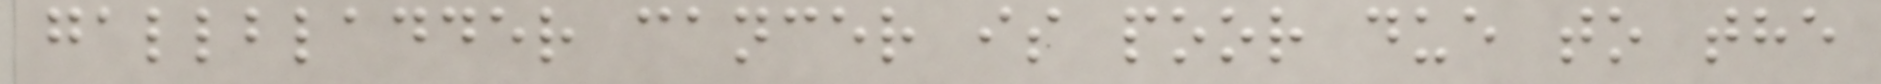gallbladder cancer is poor due to the
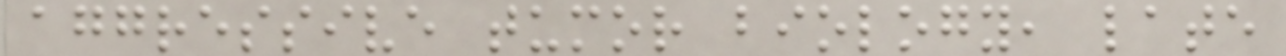aggressive tumor biology, late
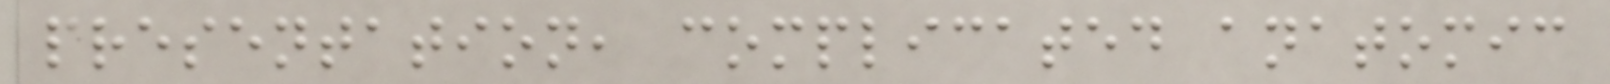presentation, complicated anatomic
